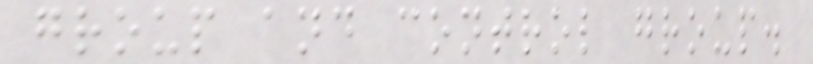group and control group.
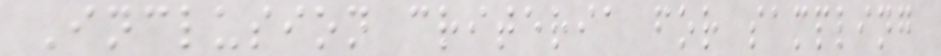Inclusion criteria for sampling
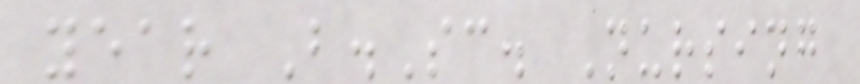year B.Sc. Nursing
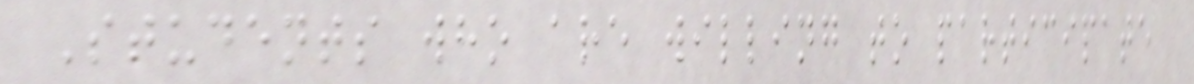Students who are willing to participate
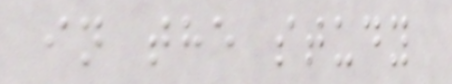in the study
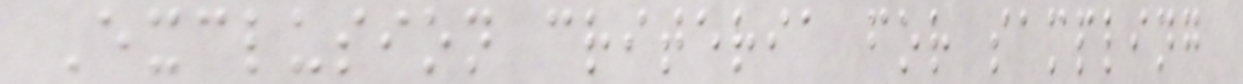Exclusion criteria for sampling
